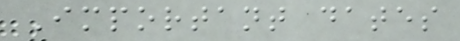Important dates
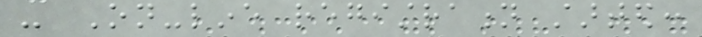- On-line registration started:
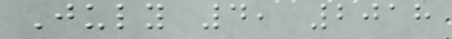July 4, 2018
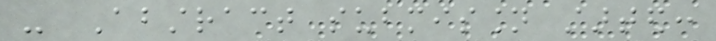- Abstract submission started:
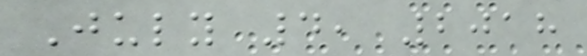July 4, 2018
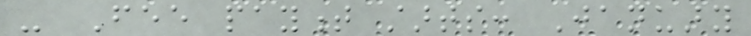- Fee payment starts: January
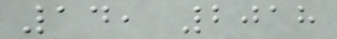14, 2018
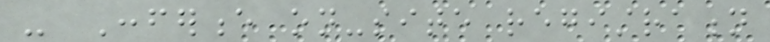- Conference on-site registration
